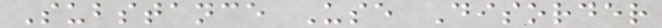Substance Use Disorder
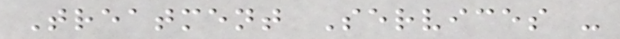Treatment Services -
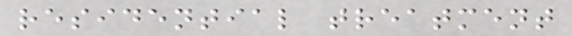residential treatment
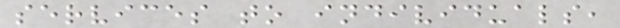services to individuals,
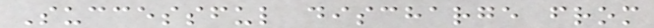Successful discharge from
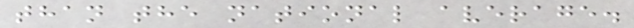than the national average.
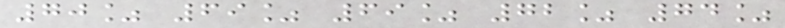70% 69% 69% 72% 74%
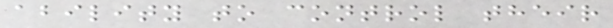ability to control their
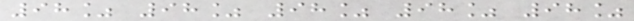98% 98% 98% 98% 98%
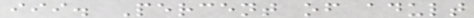iii. Percent of adult
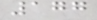177
